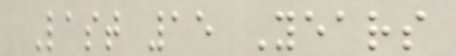Last 15 Years
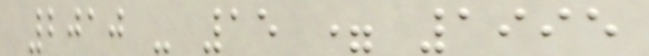2010 - 15 = 1995
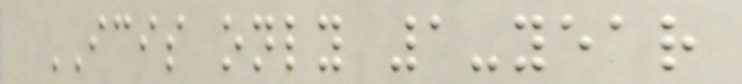ICIS only 1-year
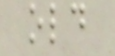old
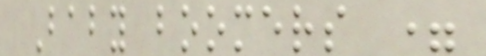Baby boomers =
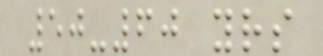50-60 yrs
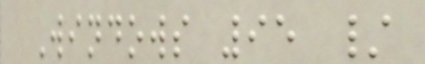Windows 95 /
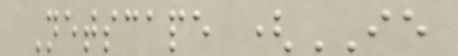Netscape (IE
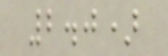2.0)
